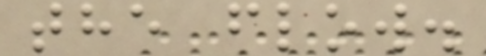the flow.
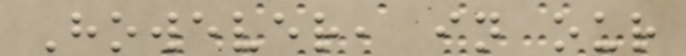However, in our
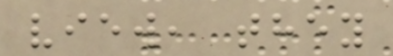view, they
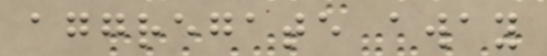aggregate away
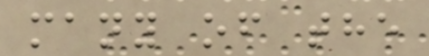many of the
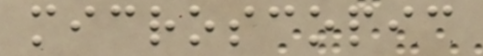microscopic
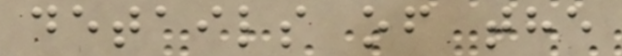details of the
